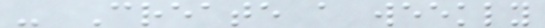- Create a weekly
